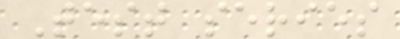Test series
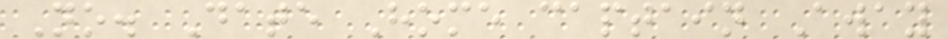No. Date Home captain Away
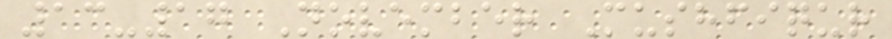13-17 November Mushfiqur
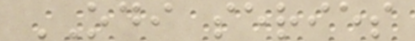ODI series
